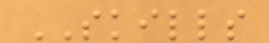SKILLS
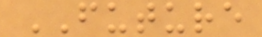FUTURE
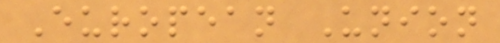European Union
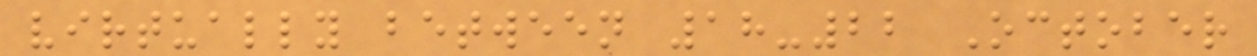virtually between 18-22 October
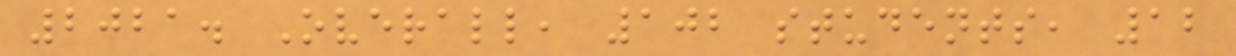2021. Overall, 102 students, 12
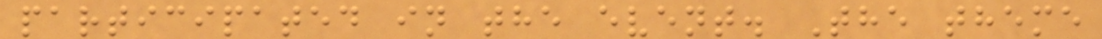participated in the event. The theme
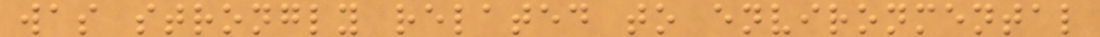was strongly related to environmental
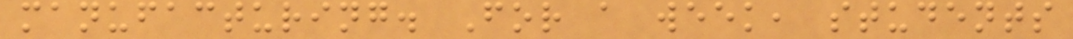manufacturing. For a week, students
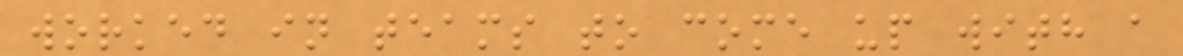worked in teams to come up with a
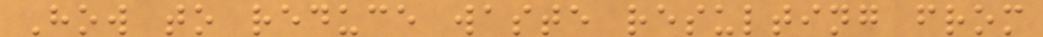How to reduce waste resulting from
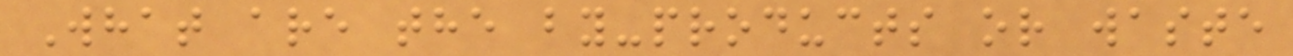What are the by-products or waste
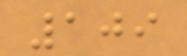109
